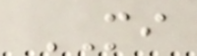MI
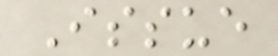Issue
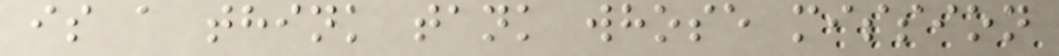is a think tank whose mission
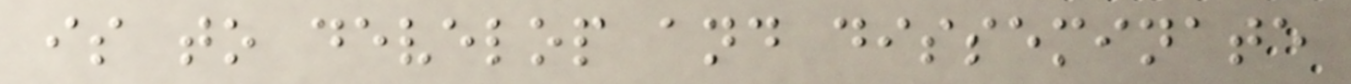is to develop and disseminate
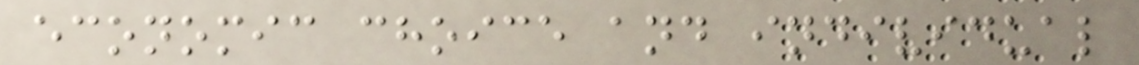economic choice and individual
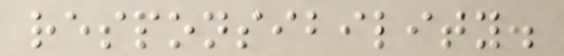responsibility.
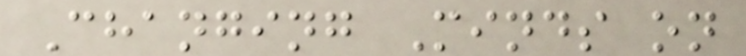Changing Minds on
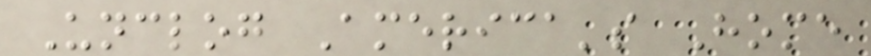Unclog America's Home
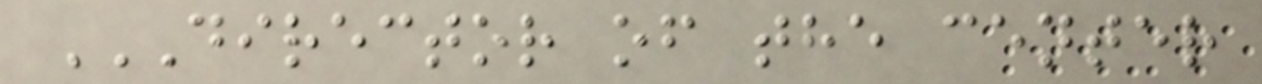DIRECTOR OF THE CENTER
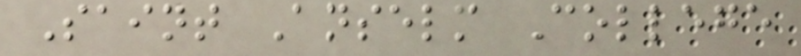Saint Anselm College
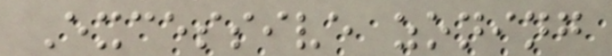Excessive zoning
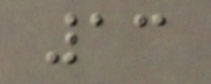13
